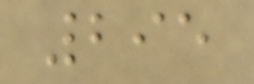295
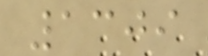1309
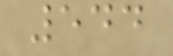544
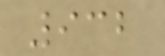932
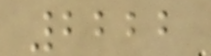2222
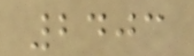2403
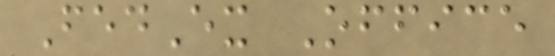FedEx Office
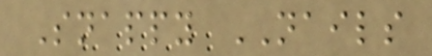Snappy NAILS
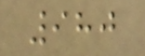980
